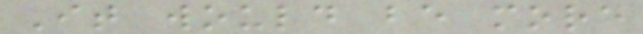It would be more
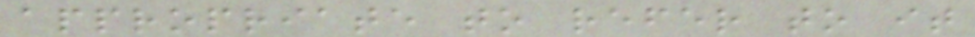appropriate to refer to it
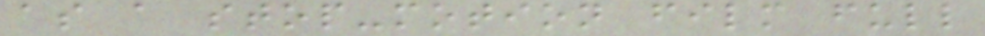as a stop-motion film full
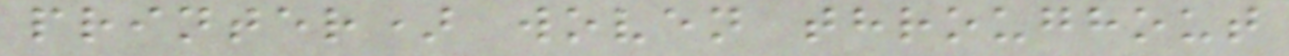printer) woven throughout
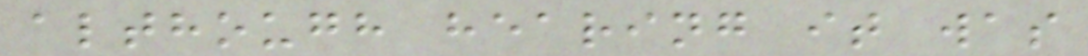although hearing it was
